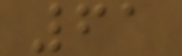61
